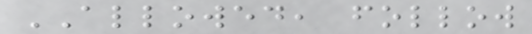ALLOWED, follow
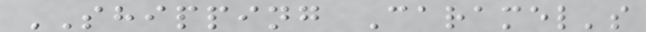SHIPPING Caramel's
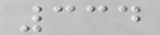334
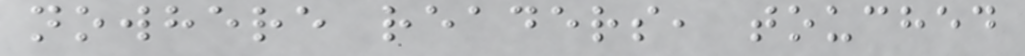nowhere readers, touched
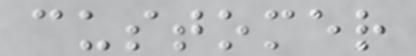customer
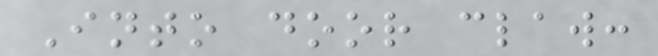Into door claw:
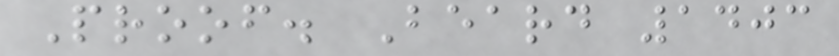Proof. Beard 1403
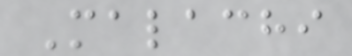Malachi
